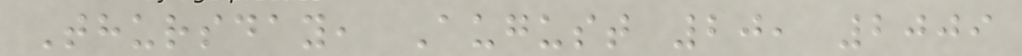Thursday, August 20, 2009
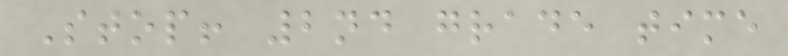Stop! 2nd grade time
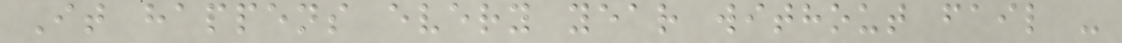It happens every year without fail -
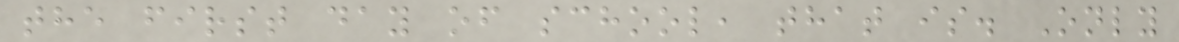the first day of school, that is. Only
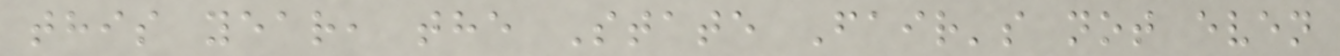this year, the State Fair's not even
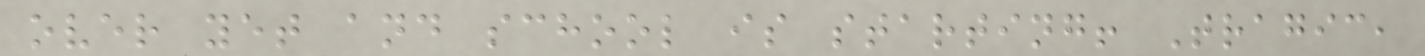over yet and school is starting! Tragic,
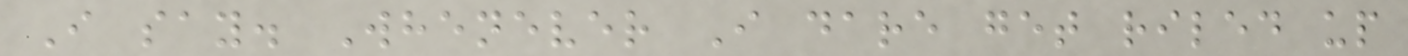I say. Whenever I dare get riled up
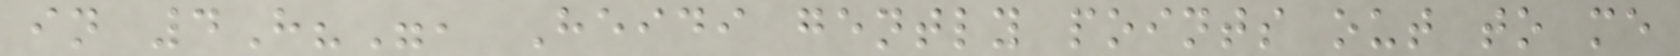in 4H?", Heidi gently points out to me
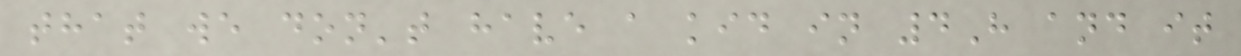that we don't have a kid in 4H and it
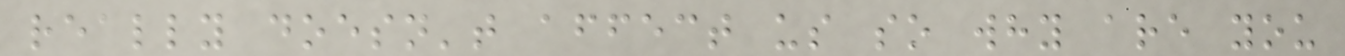really doesn't affect us so why are you
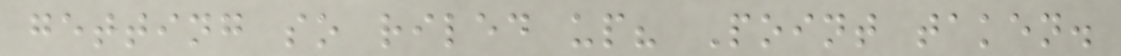getting so riled up? Point taken.
